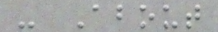- About
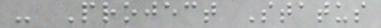- Project Status
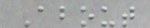About
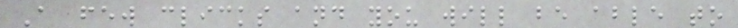A few clicks and you will be able to
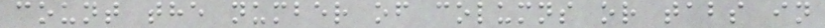count the number of columns or tabs in
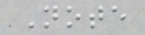Note
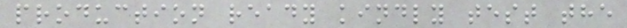production ready kindly test the
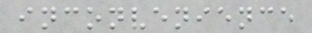inconvenience
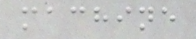machine
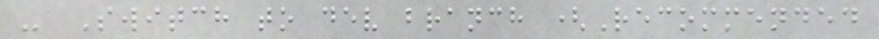- Switch to dev branch (Recommended
